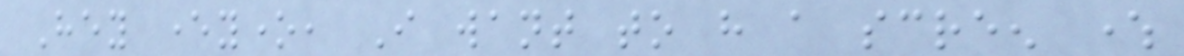Hey everyone, I want to have a screen where
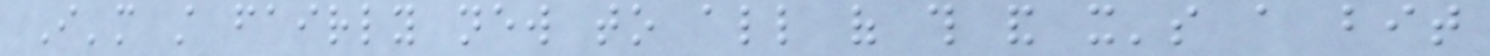I'm still fairly new to all of this and it's a bit
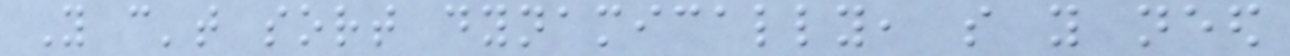You can't sort dynamically, so you need
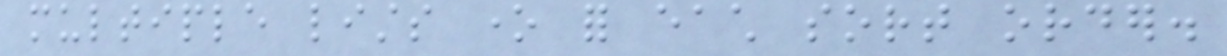multiple lists one for each sort order.
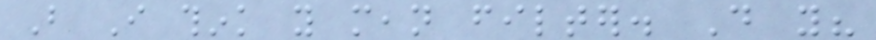But I think you mean filter. Do you?
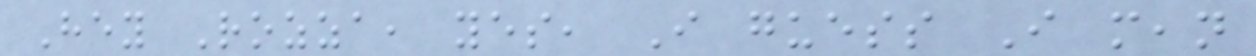Hey Rozza, yes, I guess I mean
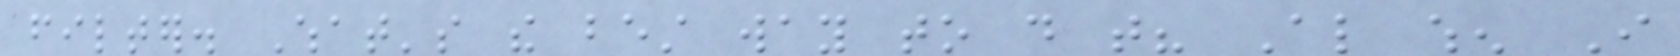filter. What's the best way to do that? Also when I
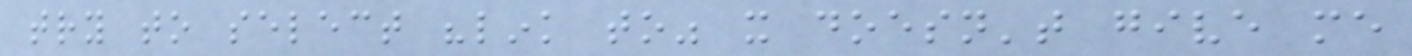try to select "link to" it doesn't give me
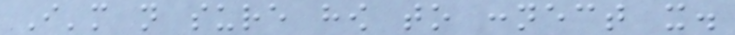I'm not sure how to connect it.
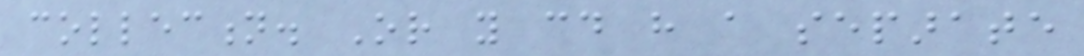collection. Or you could have a separate
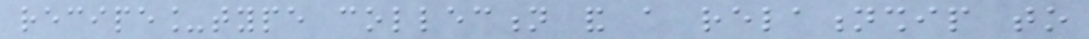recipe_type collection and a relationship to
